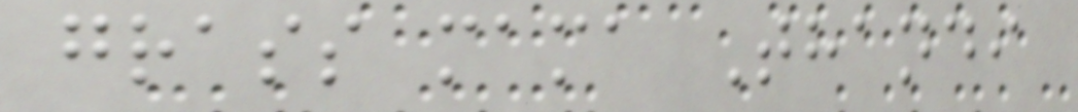grass mama Thandi
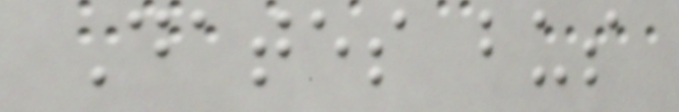Dates bus
